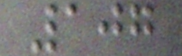107
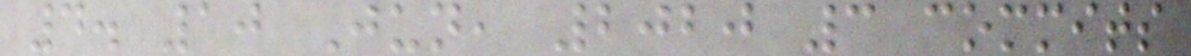4. 10 Jun, 2020 3 commits
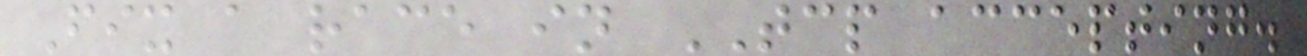Fix a race in TCP accepting.
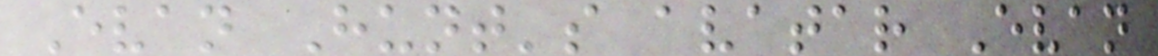Evan Hunt's avatar Evan
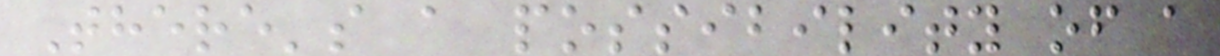There's a possibility of a
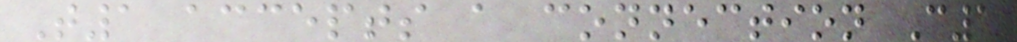T1 accepts a connection C1
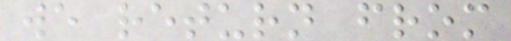we return from
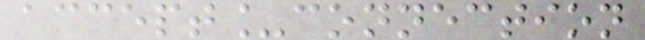accept_connection
